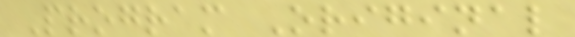Program Original
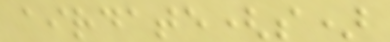airdate(s)
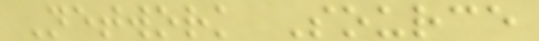Network Source
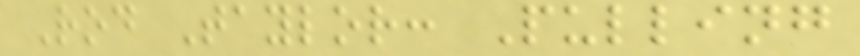Rod Taylor: Pulling
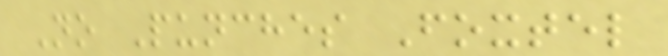No Punches Foxtel
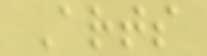Arts
